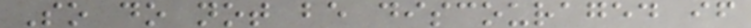So do not be discouraged if
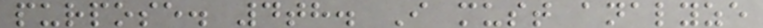purpose. 4th. I must analyze
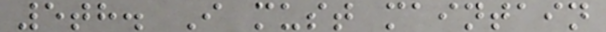5th. I must maintain
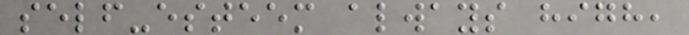self-esteem always high,
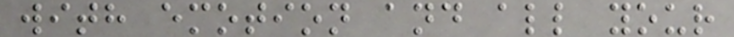with emotion and all your
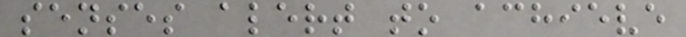senses alert to achieve
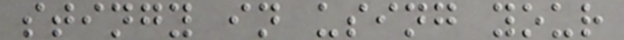stingy in using your
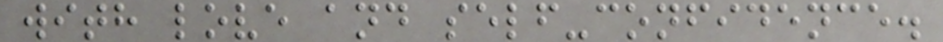with love and self-confidence.
